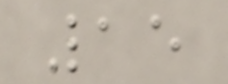15
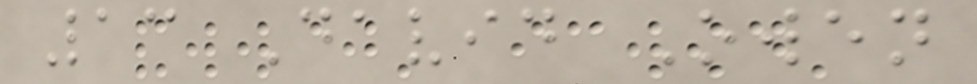13 David Owen
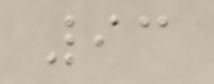93
